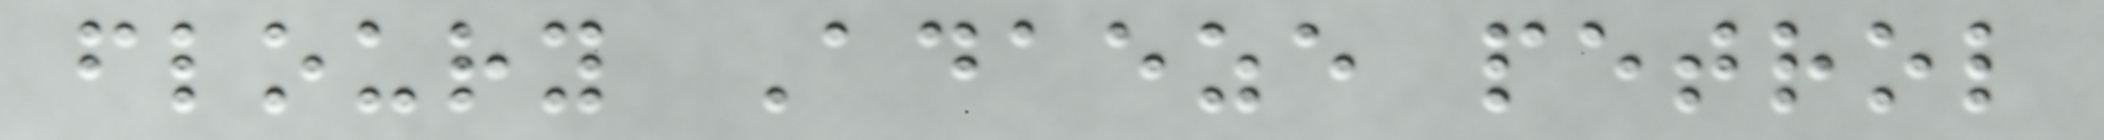floury Adaeze petrol
